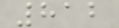812
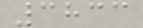3833
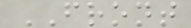FRONT
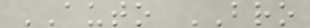AUTO BRO
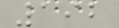192
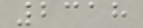2318
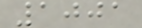1001
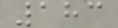183
